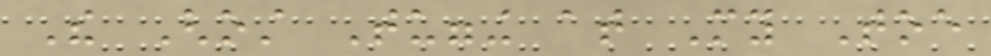The Ghost Tugging at My Toe
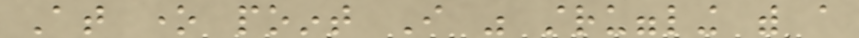At one point I was struggling with a
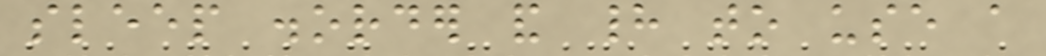sleep disorder and had to use a
